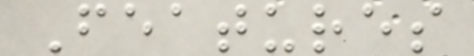Features
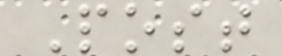Post
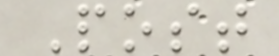Post
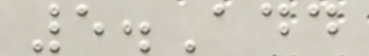5.Add
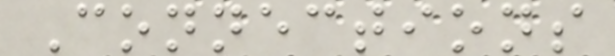Connections
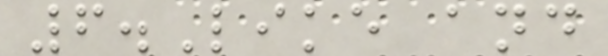6.Like and
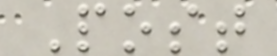Post
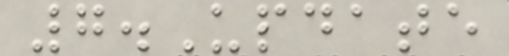7.Update
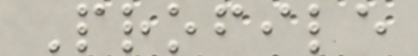Profile
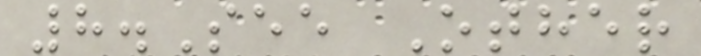8.See Other
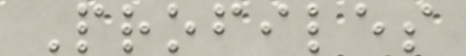Profiles
